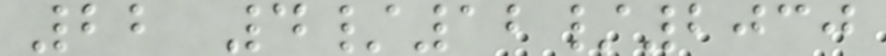22 4/12/2030
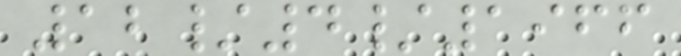12/4/1966
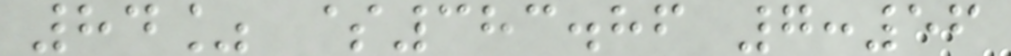84% $383.86 7:56
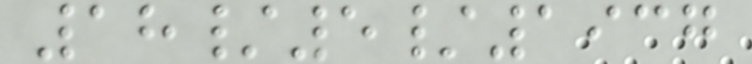18/5/1937
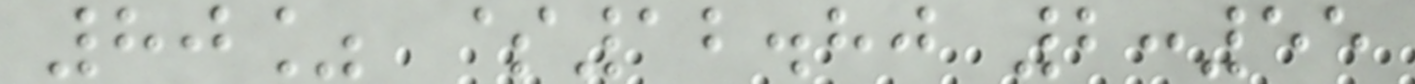80% $12.80 2:55
